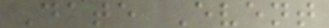Date Event
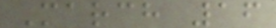March 16
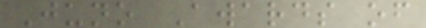Juno Awards of
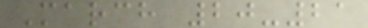March 20-21
